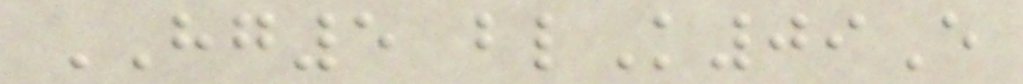HG5 blK09E
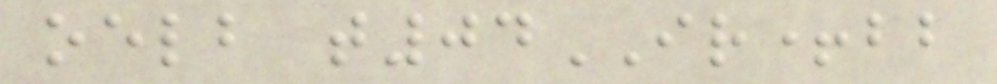oelb t04IR+bb
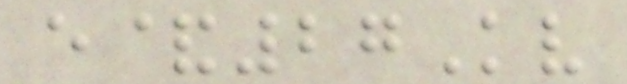e&27Kv
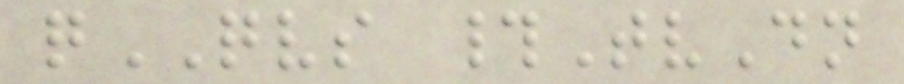qQVS #TvDn
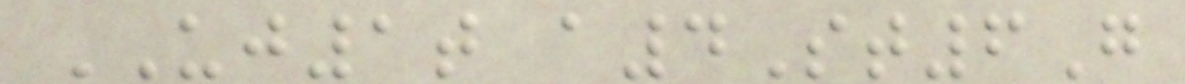UJ1t a4St6G
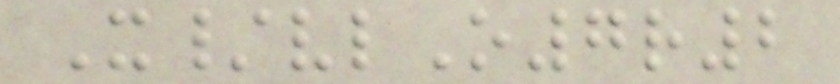X/vlO7r2
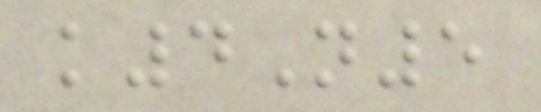k4N5
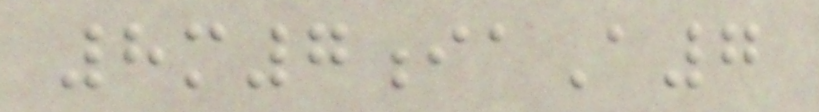8m7iaA7
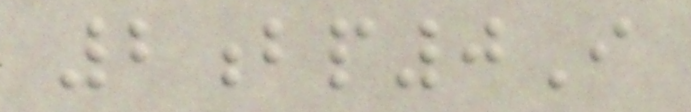2bp0I
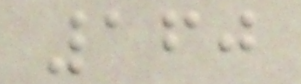160
